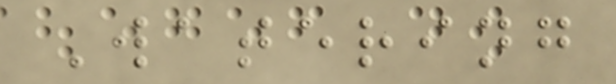Watering
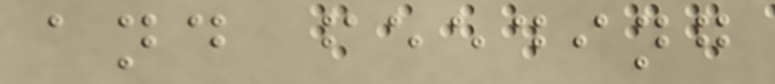and feeding
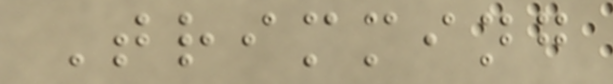Trimming
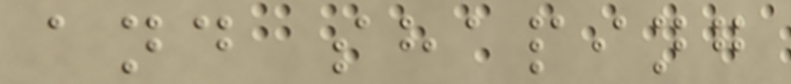and shaping
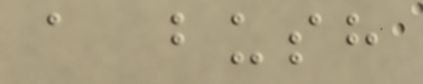a bush
